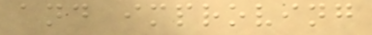and improving
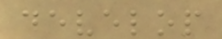develop
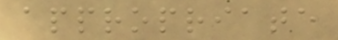appropriate
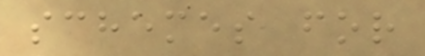schemes for
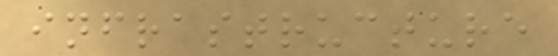infrastructure
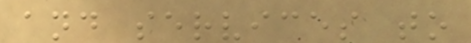and services to
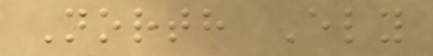North Ely
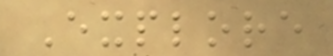Explore
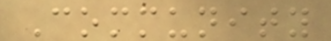Community
